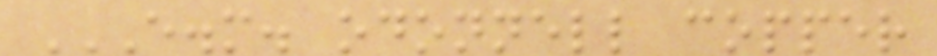E.M. ODONNELL COPPER
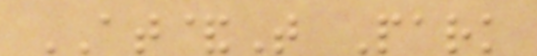AT&T Park
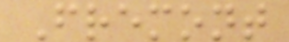Fremont
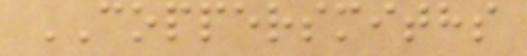COPPERSMITHS
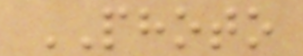PHOTO
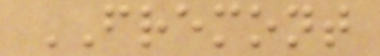FREMONT
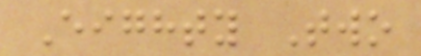Eighty Two
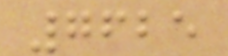7625
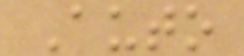Auto
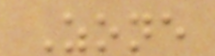Zone
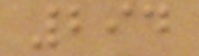294
